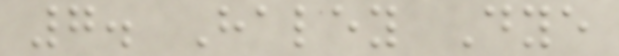7. Haley Dye
